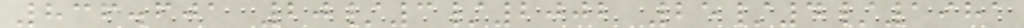836.601 20/3/2002 25/4/1981
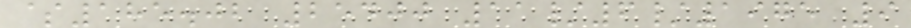$185.02 25400 11/6/1975 9
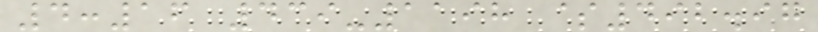4:16 439-1198 $492.97
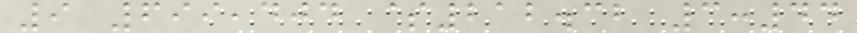9 699,404 $212.32 3:44
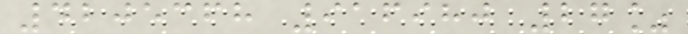4205368 916980 27%
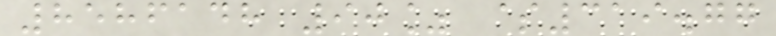8586148 90% $319.77
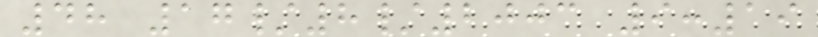48 17/8/2003 9:19
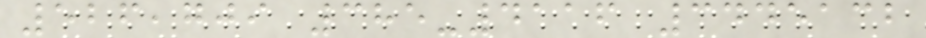526,709 385-4116 3445132
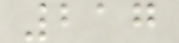217
